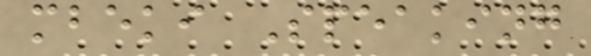mbeki Speaking
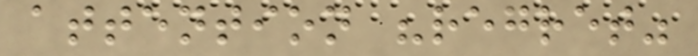attention "regret"
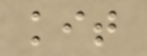kit
